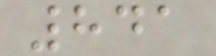841
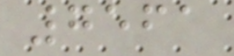7561
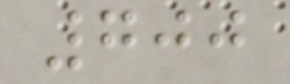700
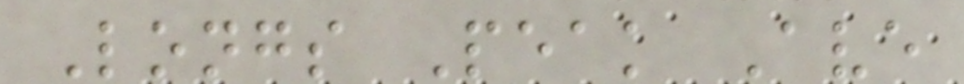Longs Peak Ave
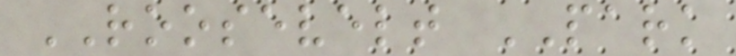ROOSEVELT PARK
